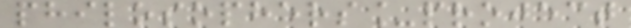philosophers_project
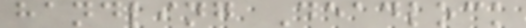handling Deadlock
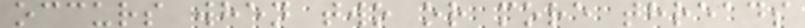occurs when two or more threads
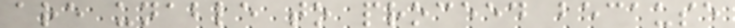are unable to proceed because
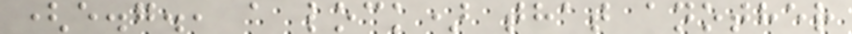(e.g., a lock) that another
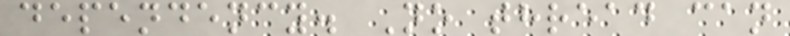dependency. No thread can
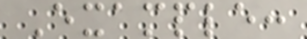Example:
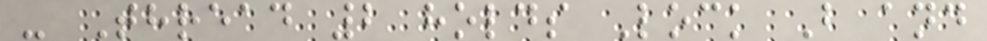- Thread 2 holds Lock B and
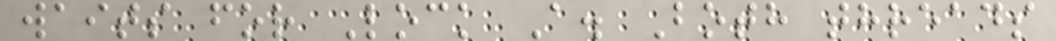waits for Lock A. Both threads
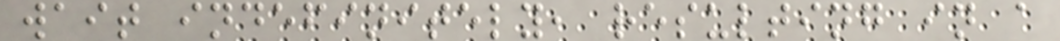wait indefinitely, resulting in a
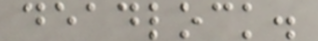deadlock.
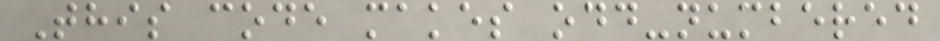This code makes odd-numbered
